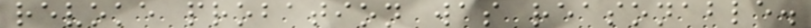revoke probation was reasonable.
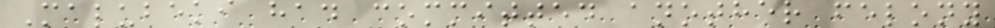Malubeki had committed another felony
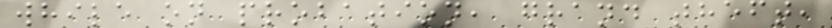while on probation, grand theft,
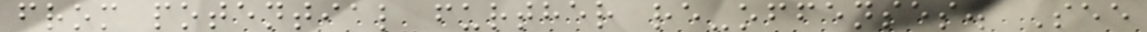from potential further re-offenses. See
